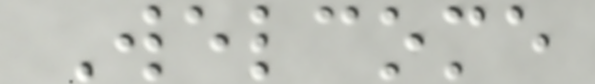Welcome
